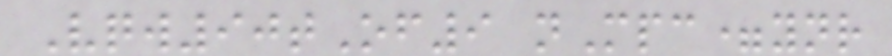Vqw90tOf9 nMpc=ynr
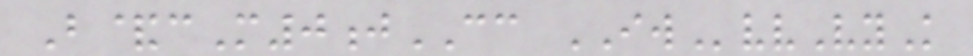B&cM0jCC IWvvVyK
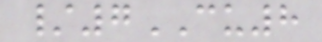/7CU8
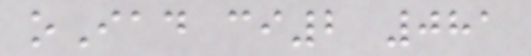oIad ci2 081
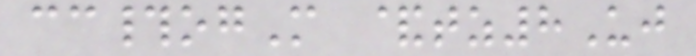cc#ogM &tz8Uj
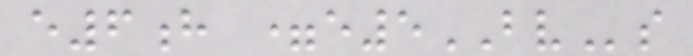e6h =e5BVs
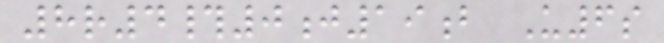8r4#0j19b U6s
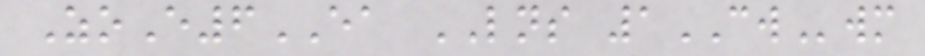ZoE6EA LNS 1CWwm
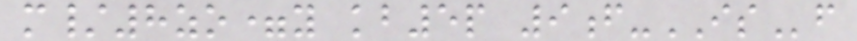m/8zo=y kb5p 9f-ISf
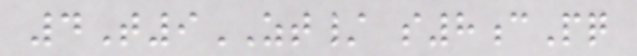4T9ZT/ s8cPq
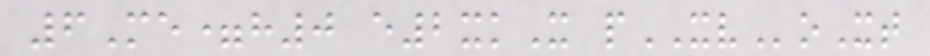6Me=h0 e2xkX pXVoXt
